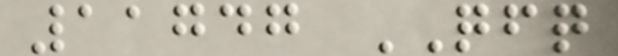11747 QFQ
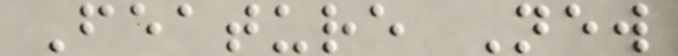Feature New
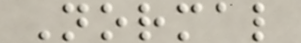Normal
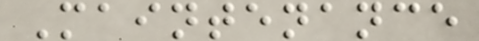Maintenance
